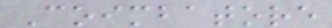Coimbatore
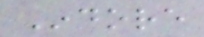Indore
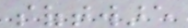software
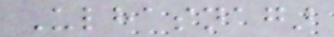Ulhasnagar
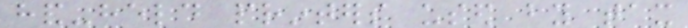hand-held printers used by tax
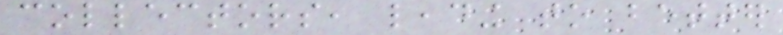collectors, leading to better
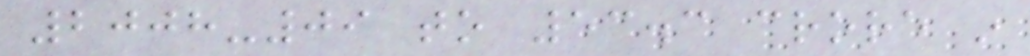2008-09 to 53.3 crore in
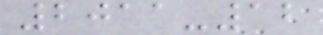2011-12
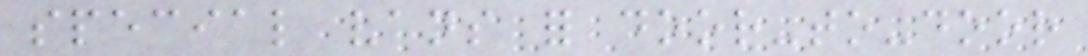special vans for door-to-door
